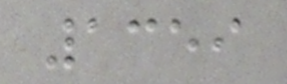1359
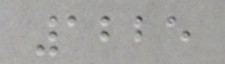1225
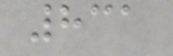831
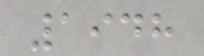1948
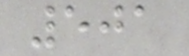501
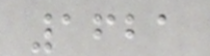1621
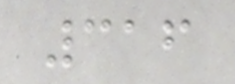316
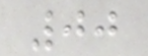00
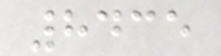8435
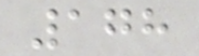178
